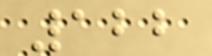122
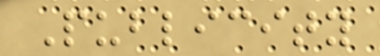Publicity
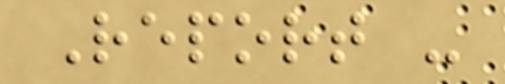Report -
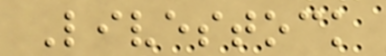Livestock
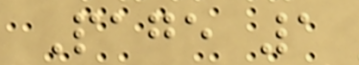Page 1
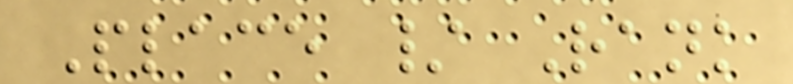Place / Rank
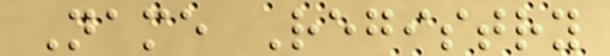Name Registry
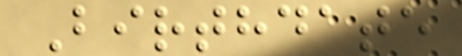Birthdate
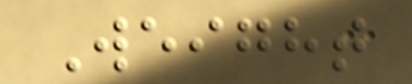Weight
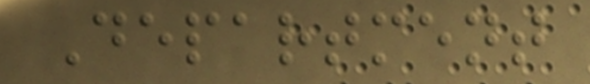Department
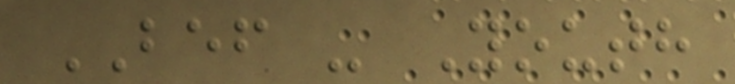BEF - Youth
